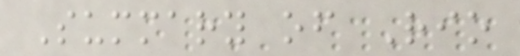Summary of Rio
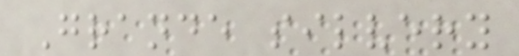Grande silvery
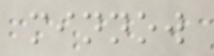minnow
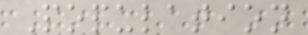Population
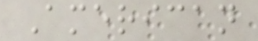American
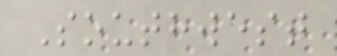Southwest
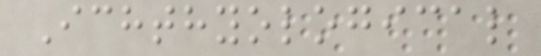Ichthyological
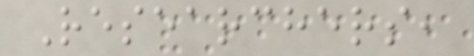Researchers,
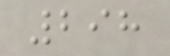298
